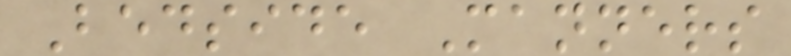Bedside Manners
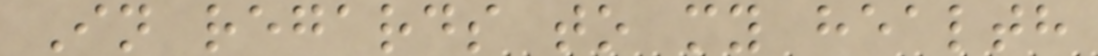In regards to my health
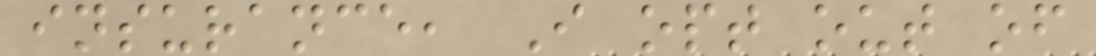insurance, I opt out of
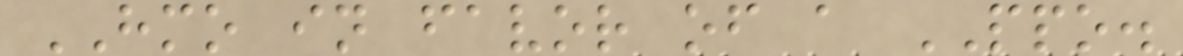HMO in favor of a PPO.
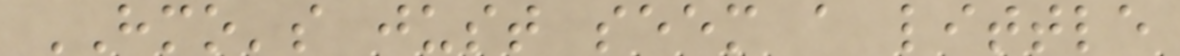HMO's just seem a little
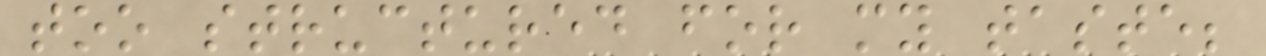too structured for my taste;
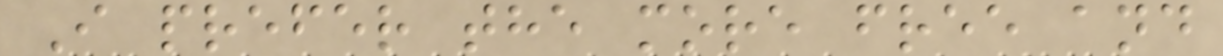I prefer the more free and
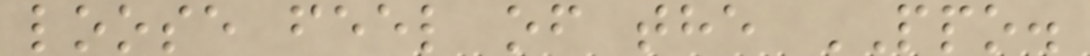loose feel of the PPO.
